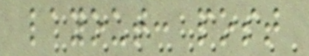layout: post
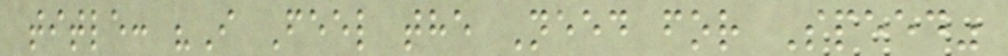title: "I Feel the Need for Speed"
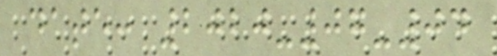date: 2020-07-04
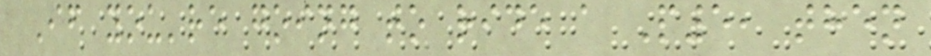If you're going to ride a P5, then
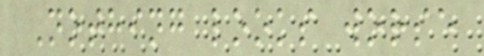Nothing looks worse
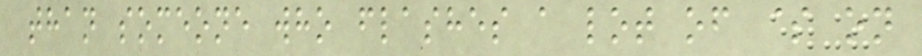than someone who flashes a lot of $ on
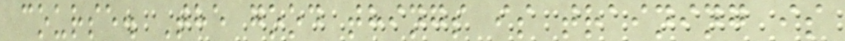course. The good things is training is
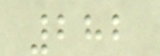282
